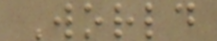World
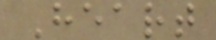Heart
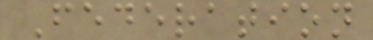Federation
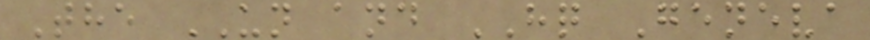The UN and HQ Geneva
